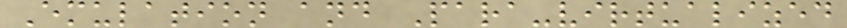Emulation and Para-virtualized
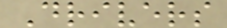Drivers
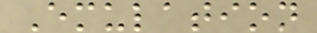Emulation
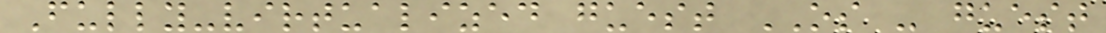Fully-virtualized guest OS - guest
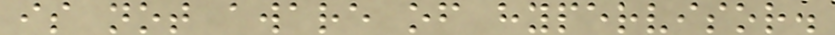is not aware of hypervisor.
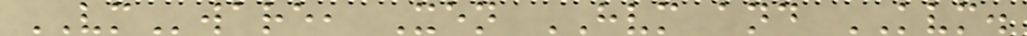VMware, Xen HVM and KVM.
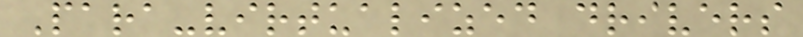Para-virtualized drivers
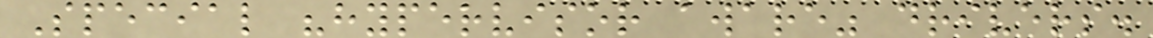Special "hypervisor aware" drivers.
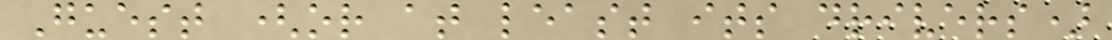Guest (or at least its drivers)
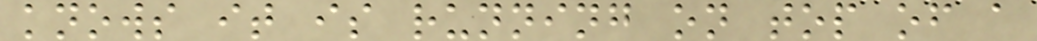knows it is running on top of a
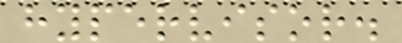hypervisor.
